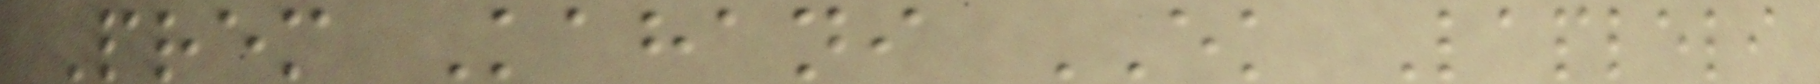Prem Kahani EK Lapleli
